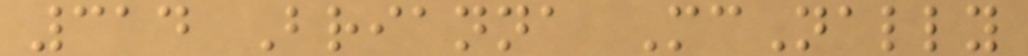314 Brianna McNally
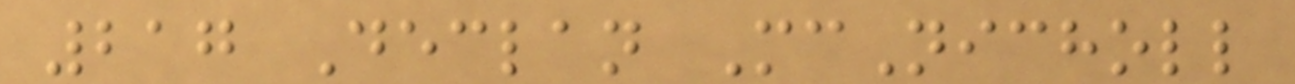217 Declan McNicholl
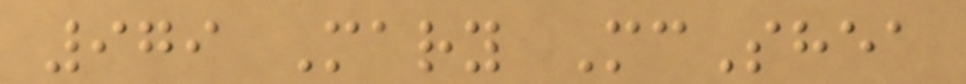979 Mary McShea
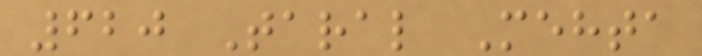620 Taral Mehta
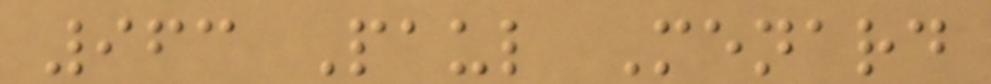963 Paul Menard
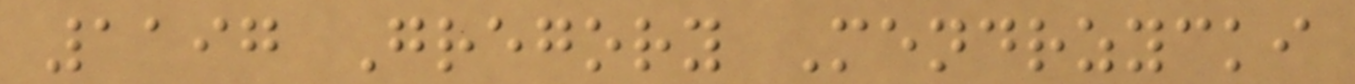1197 Gregory Mendrzycki
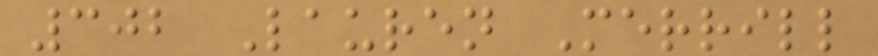302 Lauren Merrill
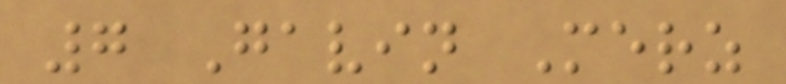7 Gavin Merz
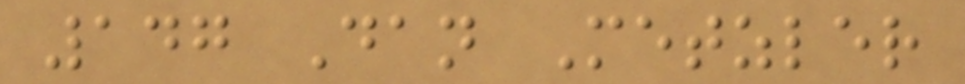147 Dan Metzler
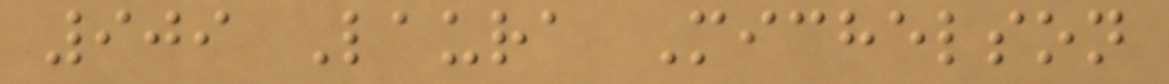909 Laura Michelson
